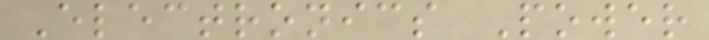Electronics Power
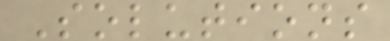Solutions
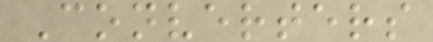Converters
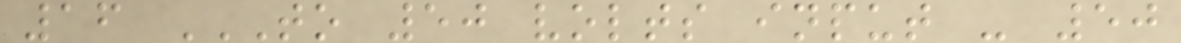16 TO 50 VOLTS INPUT - 50
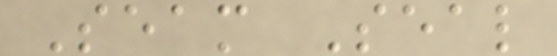Seam Seal
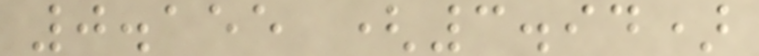0.155 (3.94)
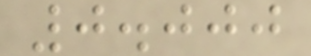0.000
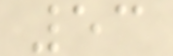53
